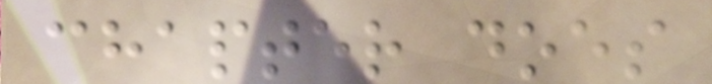chapter does
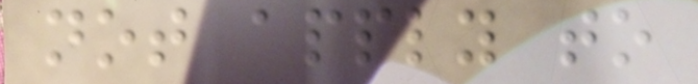not apply to
